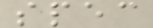spec
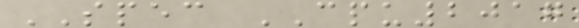SPEC CPU2017
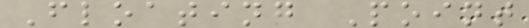Floating Point
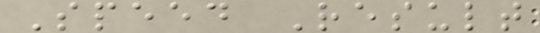Speed Result
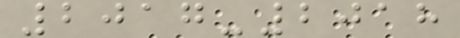2017-2018
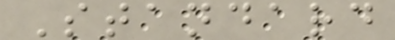Standard
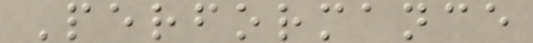Performance
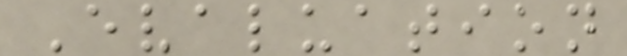Evaluation
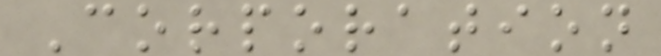Corporation
